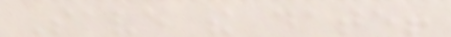Save the date!
